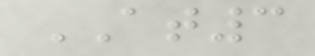AT3
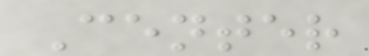Center
